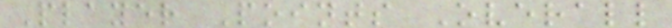Player Points Overall
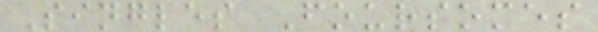Singles Foursomes
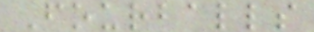Fourballs
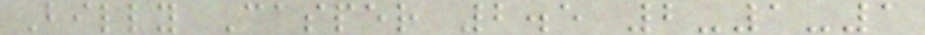Billy Casper 2.5 2-1-1
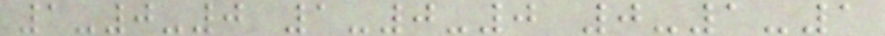1-0-0 1-0-0 0-1-1
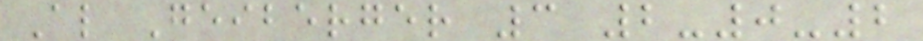Al Geiberger 3 2-0-2
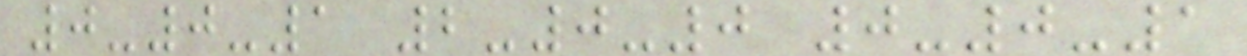0-0-1 2-0-0 0-0-1
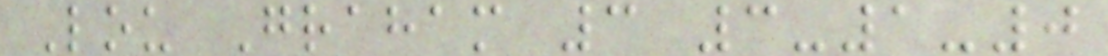Lou Graham 3 3-1-0
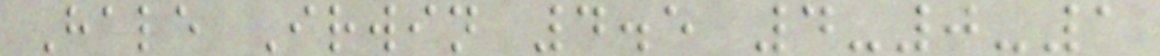Hale Irwin 4.5 4-0-1
